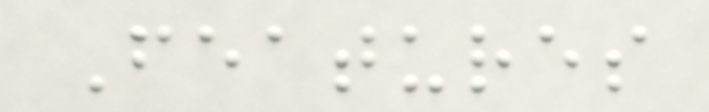Features
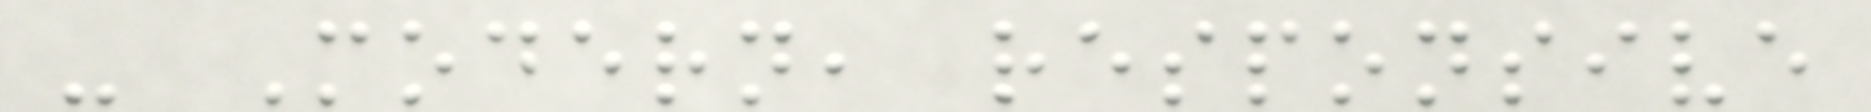- Modern, responsive
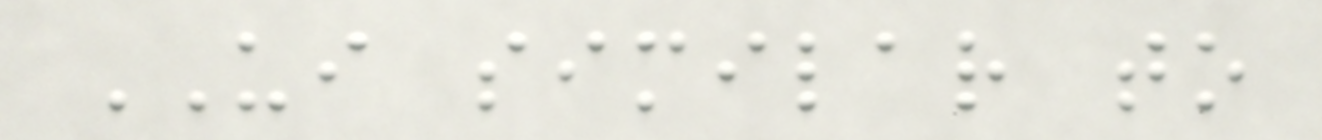UI similar to
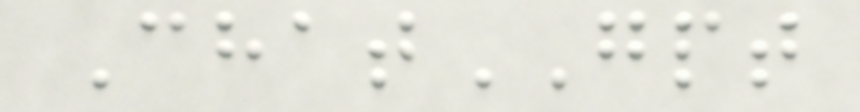ChatGPT
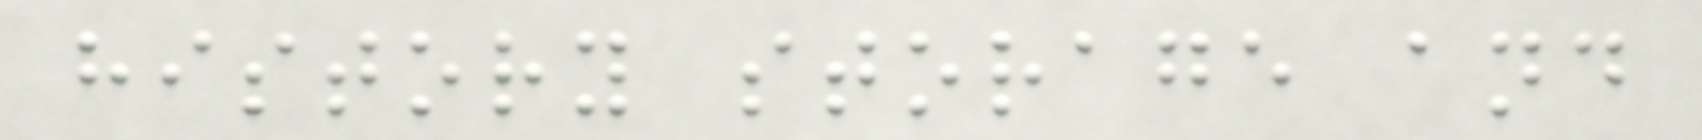history storage and
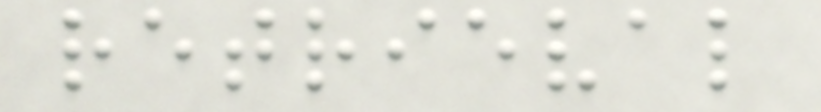retrieval
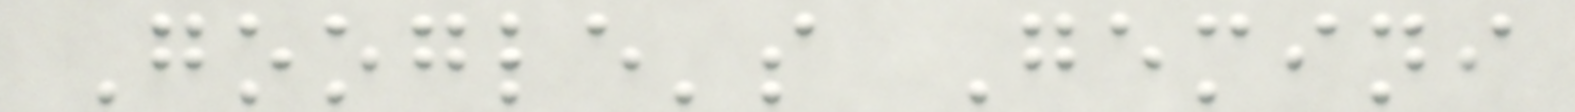Google's Gemini
